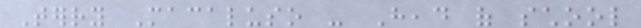Terry Macaluso - Head of school
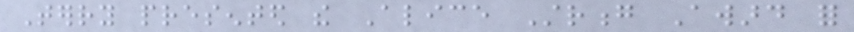Terry presented the Alice Strong Award for
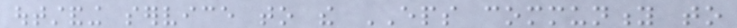outstanding service to the EPS community to
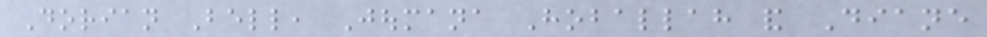Dorian Bell, Joumana Hoballah and Diane
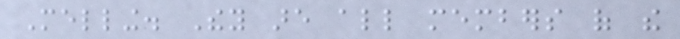Melling. They are all members of the
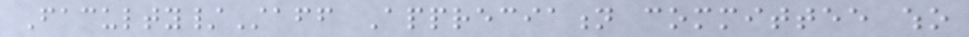Faculty/Staff Appreciation committee who
